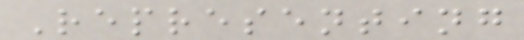Representing
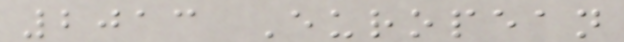2013 European
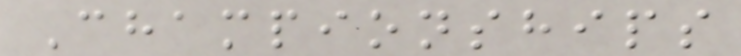Championships
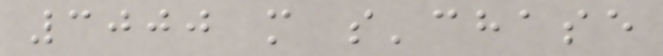3000 m s'chase
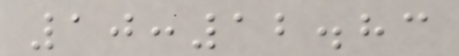10:12.83
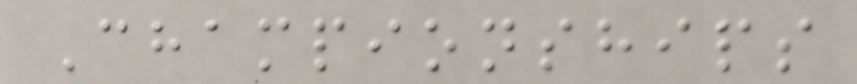Championships
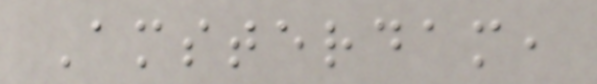Amsterdam,
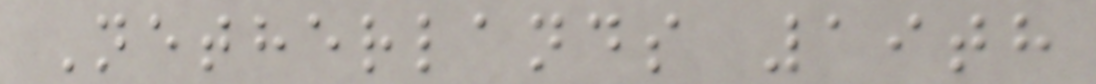Netherlands 19th
